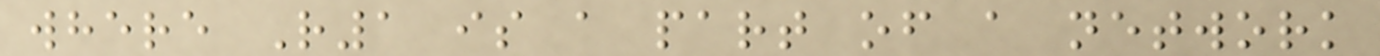where R1 is a part of a network
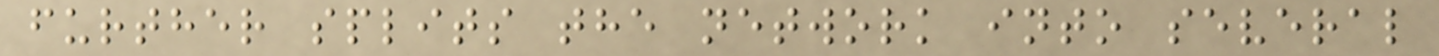further splits the network into several
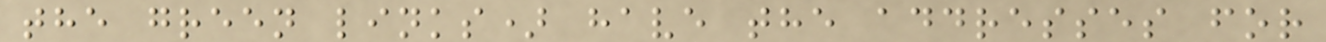the green links) have the addresses for
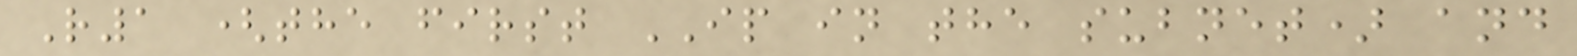R1 (the first IP in the subnet) and
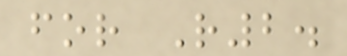for R2.
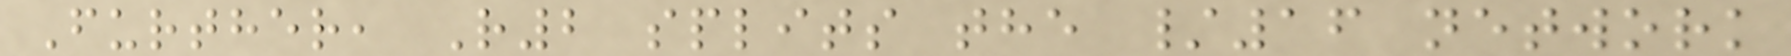Further, R2 splits the /16 network
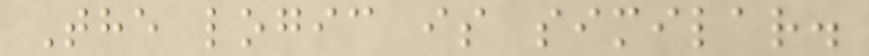The logic is similar.
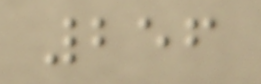256
